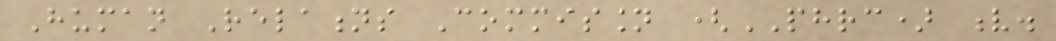Human Relations Commission (PHRC) v.
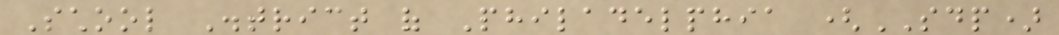School District of Philadelphia (SDP)
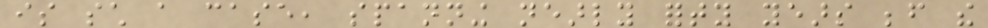is such a case, spanning nearly forty years before the
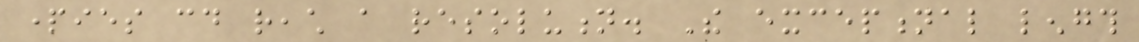parties could reach a resolution. The exceptional length
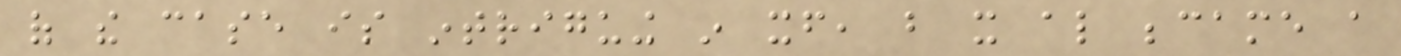of the case is intriguing in itself, but it also became a
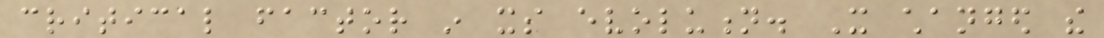critical factor in its evolution. It changed the
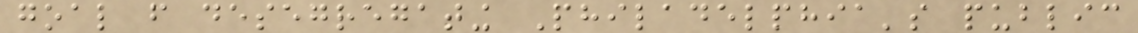goal from desegregating Philadelphia's public
